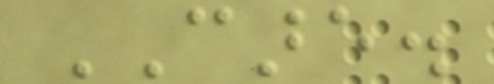CARE.
